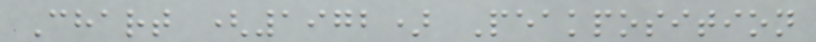Chart (1972) Peakposition
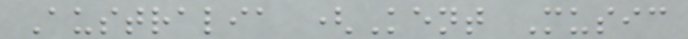Australia (Kent Music
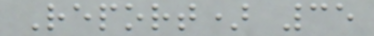Report) 35
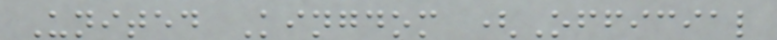United Kingdom (Official
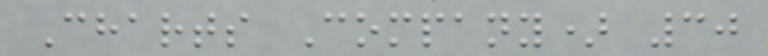Charts Company) 30
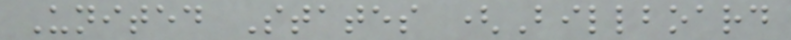United States (Billboard
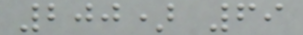200) 69
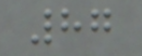87
